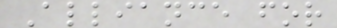Alliance for
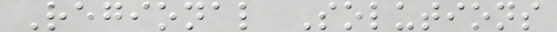Regional Solutions
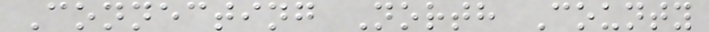Connecting North County
